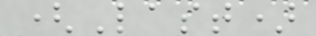(Last)
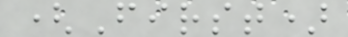(First)
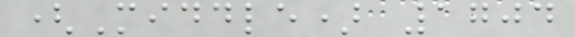(Middle) 1704
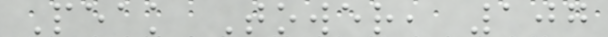Peak Tower, 107
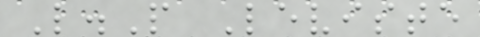L.P Leviste
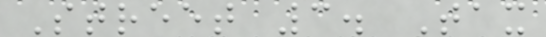Street 3. Tax
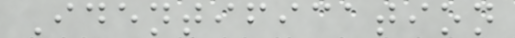Identification
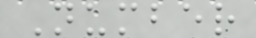Number
